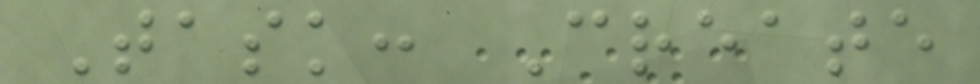Task: Create
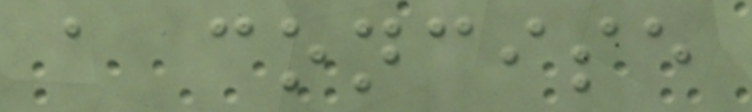a concise
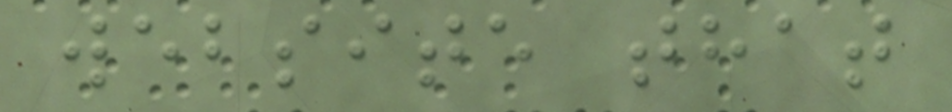website that
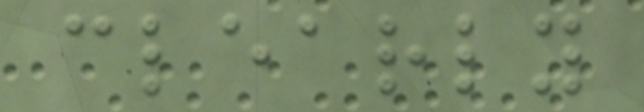clearly
